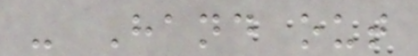- Hand out
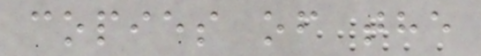copies of the
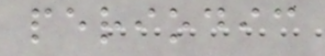periodic
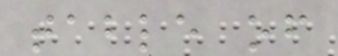table of
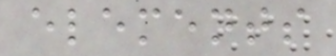elements
